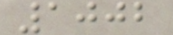1002
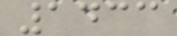1433
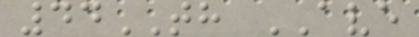44TH AVE
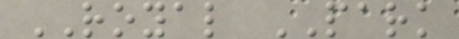ROYAL PARK
